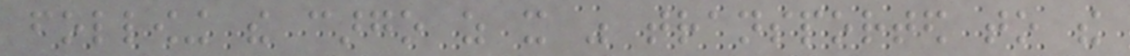following the cargo as it was transported to the
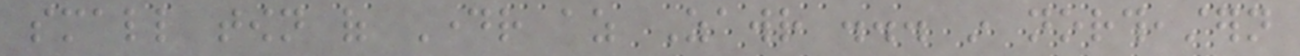small town of Dayr az Zawr ... in northeastern
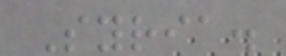Syria.
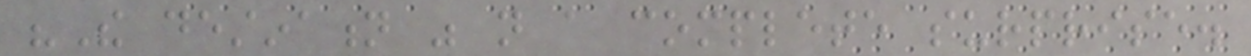"The destination was not a complete surprise.
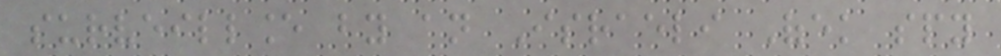surveillance by an Israeli Ofek spy
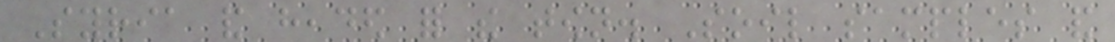Syria and headed for the town. Soil samples and
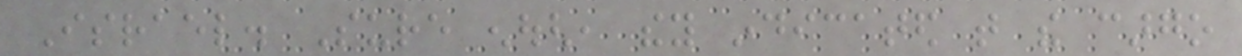Israel. Sure enough, they indicated that the cargo
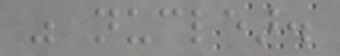was nuclear.
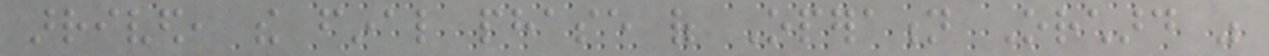arrived, the final phase of Operation Orchard was
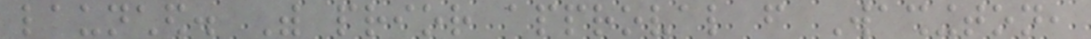launched. With prior approval from Washington,
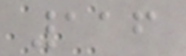116
